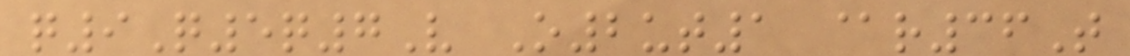q9Q5q7V O2ut1 @r36T
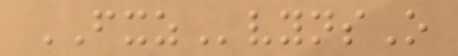FXZvynsO
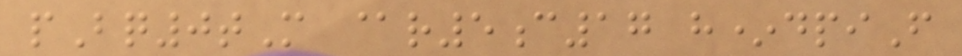pBq0tM @r5c17 h*dpiF
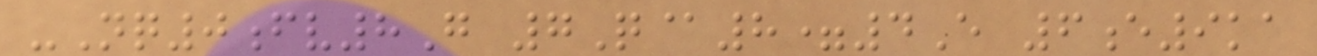-Nq0fv8G 7Q@8=4E 6e9ka
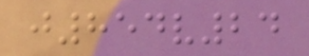j854v24
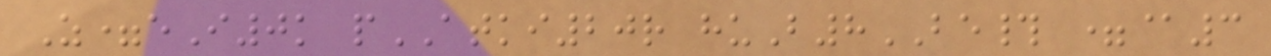Z=eI0k pATKI20r huB8BE# =@3
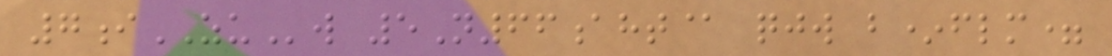7iZUw 5N66aht@ qjw b*flm=
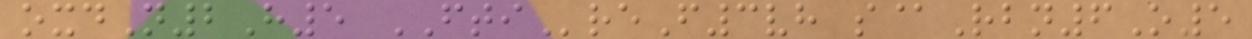oxdN2H5 FTIreF3vh s@Rbn6O5
